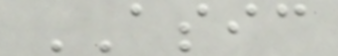ASIC
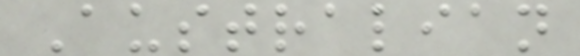Australian
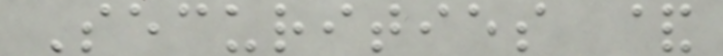Securities &
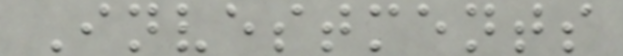Investments
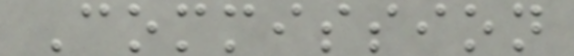Commission
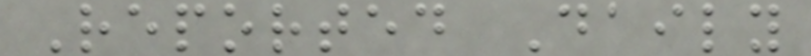Reported Daily
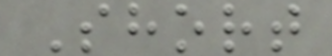Short
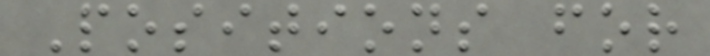Positions for
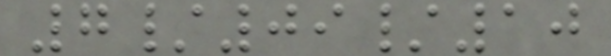7/09/10
